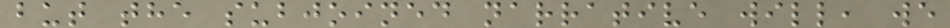but the subjoined narrative will, we
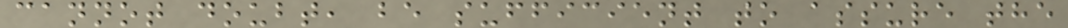cannot doubt, be sufficient to assure the
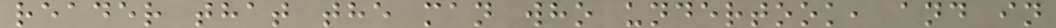reader that the man who undertook, and in
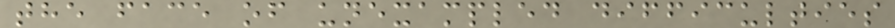the face of unexampled difficulties
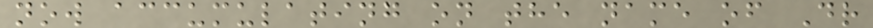now accumulating on the name of Dr
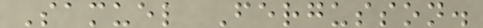Samuel Fergusson.
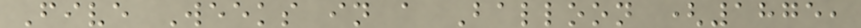Five Weeks in a Balloon (1875,
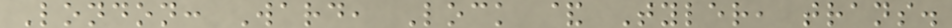London: Ward, Lock & Tyler, trans.
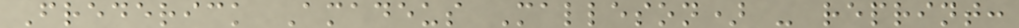Frederick Amadeus Malleson) - reprint:
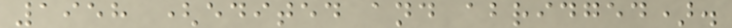1958 (edited and abridged).
